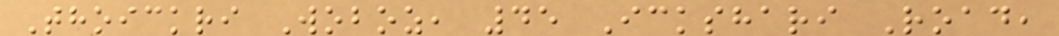Thoickri Woboz, 45 Ickshari Road,
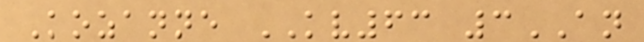Kozanne KV63 3AN
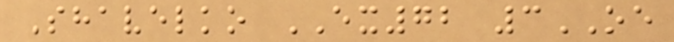Shavelko EX72 3OE
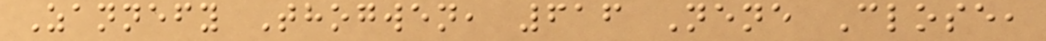Zannefy Thogwen, 616 Nene Close,
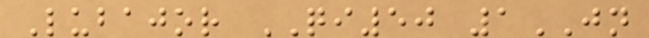Lubajor QI50 1JN
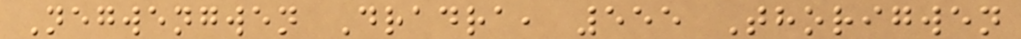Negwengwen Dradra, 555 Thorigwen
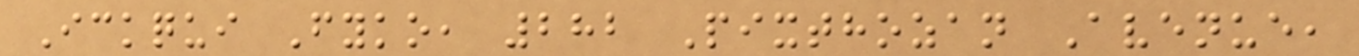Ickqui Fyko, 282 Pixthozan Avenue,
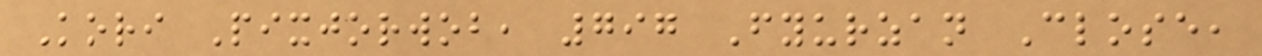Kori Pixjorwob, 797 Fyurzan Close,
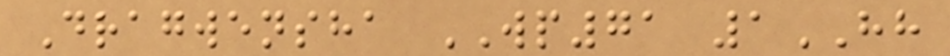Dragwensha WP71 1HH
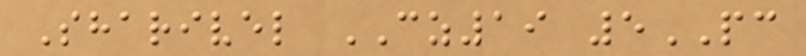Sharivel CZ19 5PC
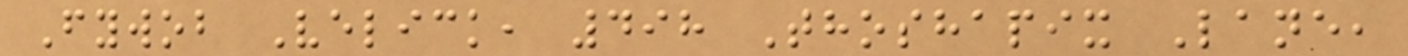Fywob Velick, 498 Thoshapix Lane,
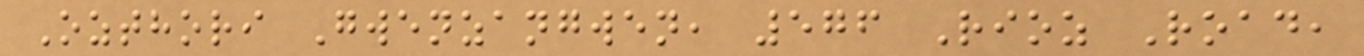Ozthori Gwenzangwen, 576 Rioz Road,
